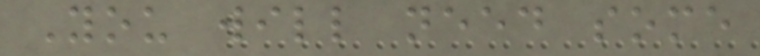You will need some
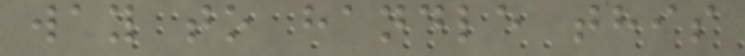way to handle this
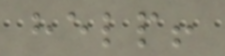help!
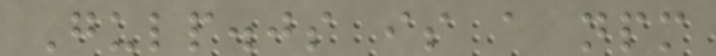Gulp.js is a npm
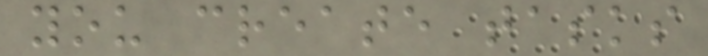you create tasks
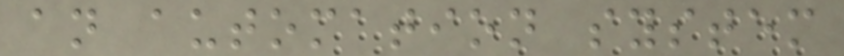an automation system
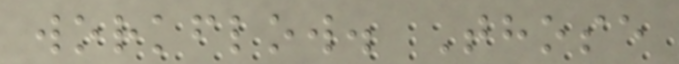workflow. Those
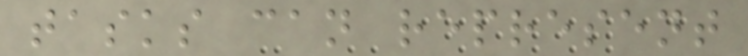tasks can represent
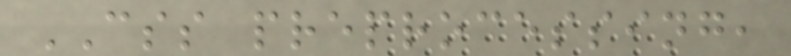CSS preprocessing,
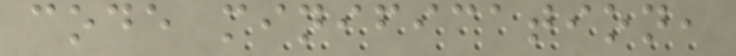code minification,
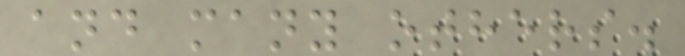and many others.
